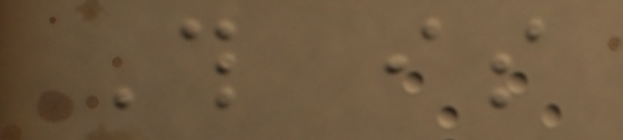This is
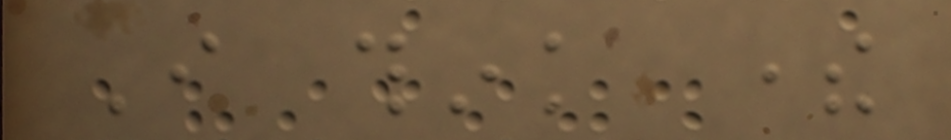I think there
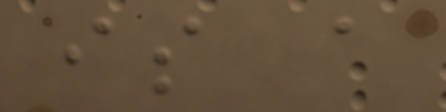is a
